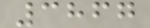3867
